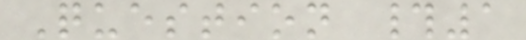Question #1
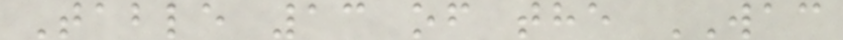Table 13 of the WAC
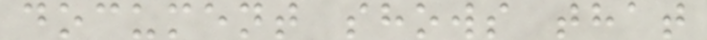document shows that
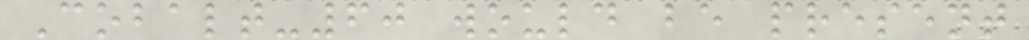Cobalt-60 would be present
